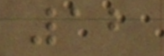12
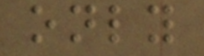only
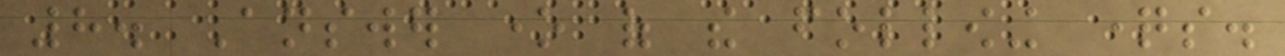8. Answer one of the following questions.
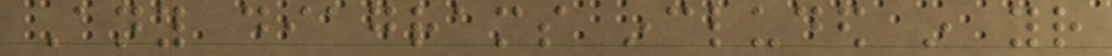Any diagrams included in your
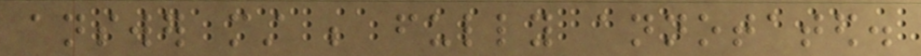answer must be fully annotated.
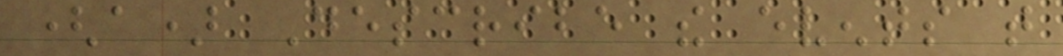(a) Describe the events that
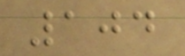104
